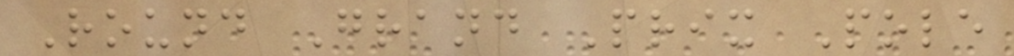Round Grand Prix Pole
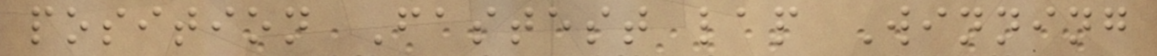position Fastest lap Winning
